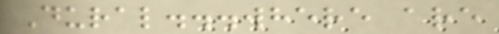Dural...where are
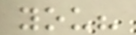you?
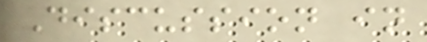Discussion in
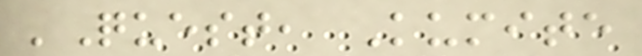'Quest, Kumite
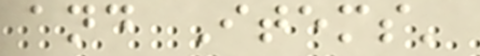and Items'
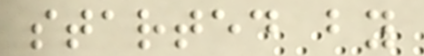started by
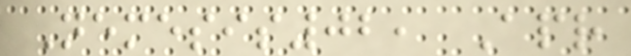Nemesis02, Apr
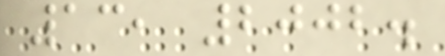13, 2002.
